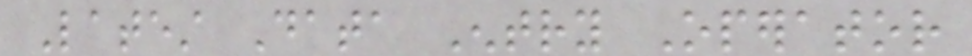Latest Data Entry Operator
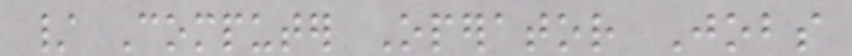/ Computer Operator Jobs
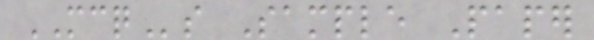MCQs Sample Paper
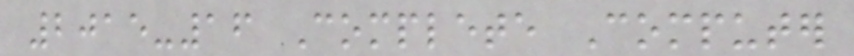2015-16 Complete Computer
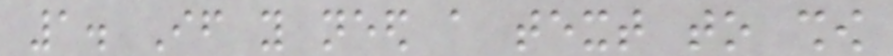1. If you need a text to show
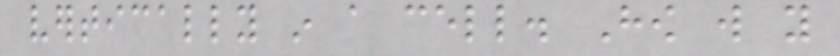vertically in a cell. How will you
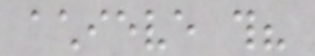achieve this?
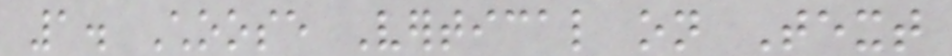1. Choose Vertical on Text
